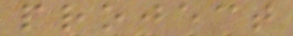project
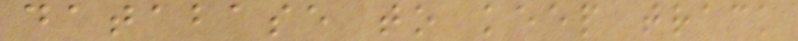database to keep track
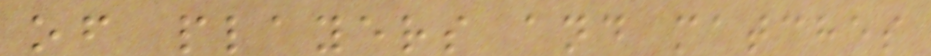of players and matches
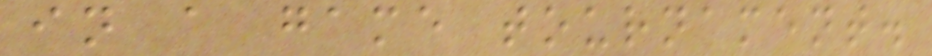in a game tournament.
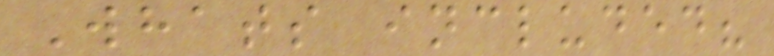Whats included?
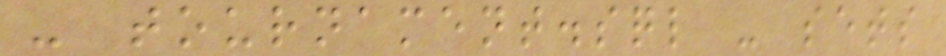- tournament.sql - sets
